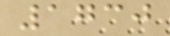1730
